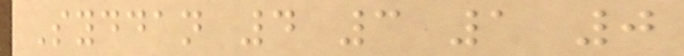Syddan 4 3 1 0
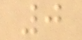0
